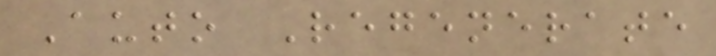Auto Regenerate
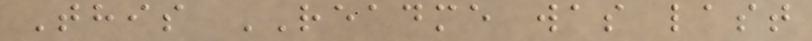This README was last
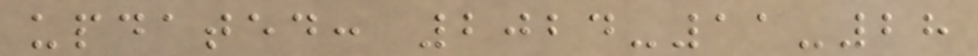updated: 2024-11-28
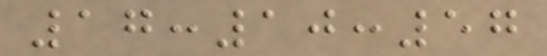17:10:57
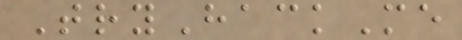TryHackMe
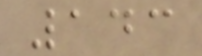143
